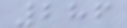286
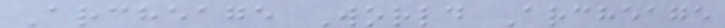Archeage World Archeage
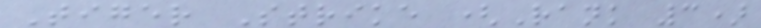Tiger Strike (Rank 3)
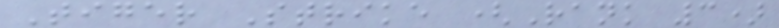Tiger Strike (Rank 3)
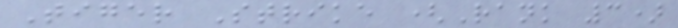Tiger Strike (Rank 3)
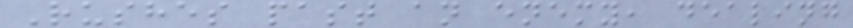Rushes past an enemy, dealing
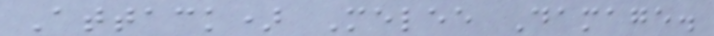Attack) Melee Damage.
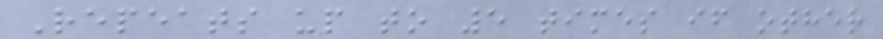Repeats up to 5 times if other
